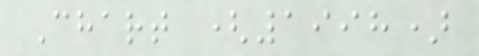Chart (1998)
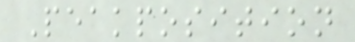Peakposition
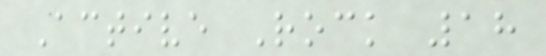Active Rock 18
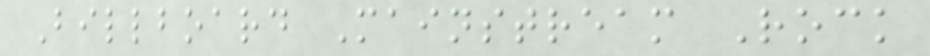Billboard Mainstream Rock
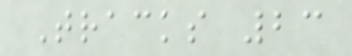Tracks 23
